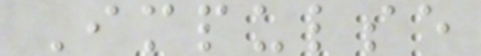Impulse
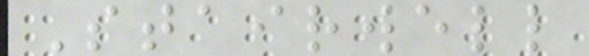Stairwell
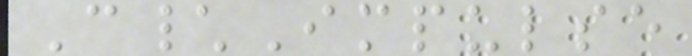C\Impulse
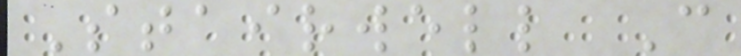Stairwell C
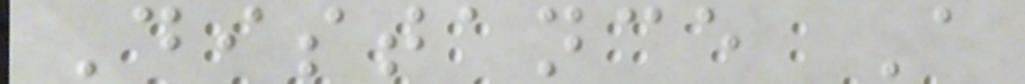Distance A
